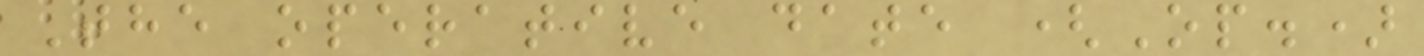The operative date (Op.)
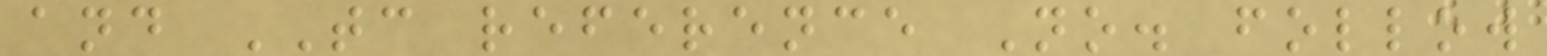and TC reference No. follow
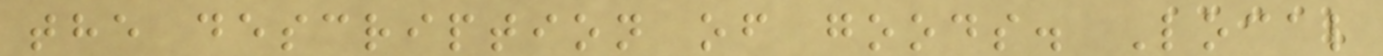the description of goods. Local
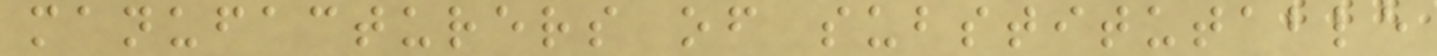manufacturers of substitutable
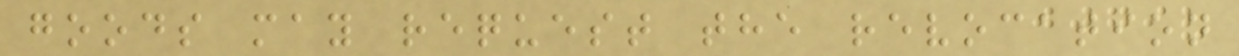goods may request the revocation
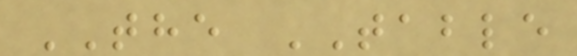THE TABLE
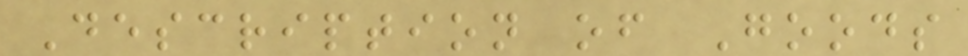Description of Goods
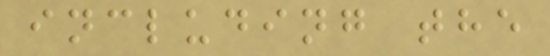including the
